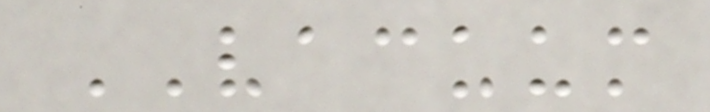VACUUM
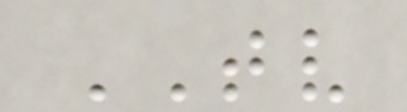TV
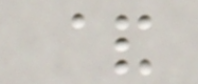&
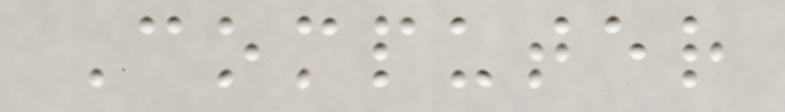Computer
